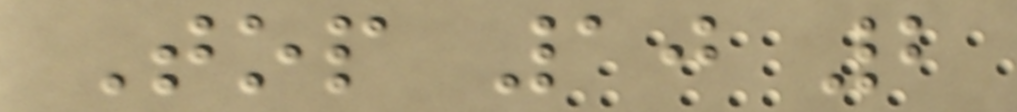Top 10 2
